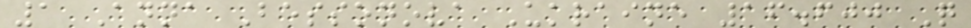1 Anna Bessonova Ukraine 16.600 Q
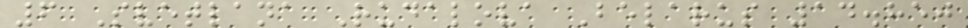6 Svetlana Rudalova Belarus 14.850
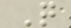Q
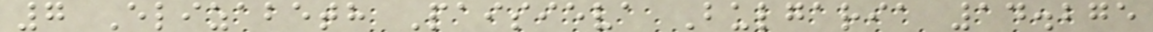7 Elizabeth Paisieva Bulgaria 14.275
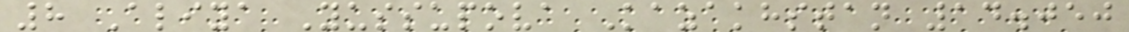8 Aliya Yussupova Kazakhstan 14.050
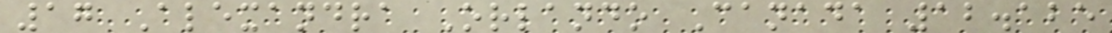17 Alexandra Orlando Canada 12.125
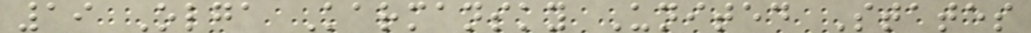19 Olga Karmansky United States
